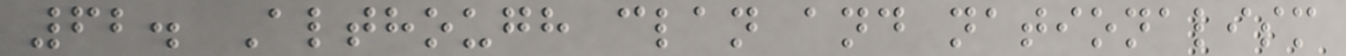62. Although clan and nationalism
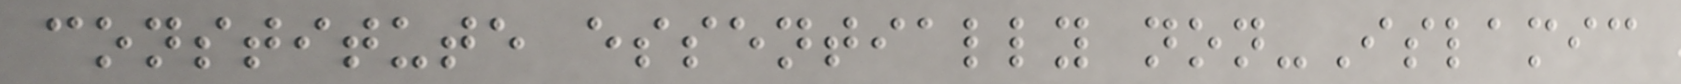constitute essentially non-Islamic
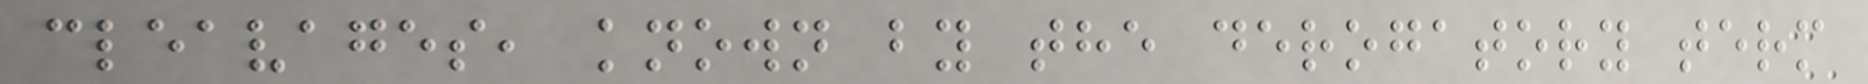cleavages, known by the derogatory term
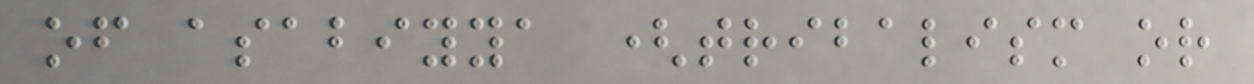of asabiyya (tribalism or
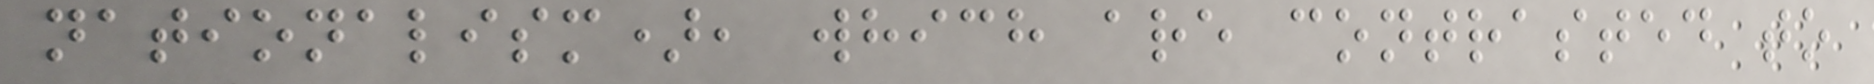nationalism), which are contrasted to
